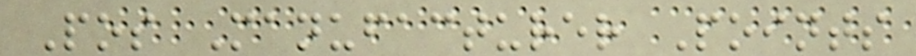Pos Manufacturer Points
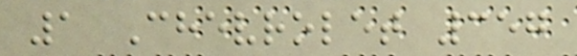1 Chevrolet 357
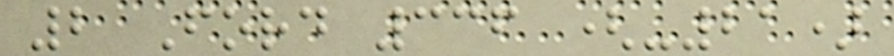2 Ford 336 (-21)
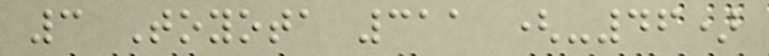3 Toyota 311 (-46)
